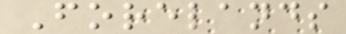Forelands
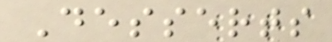Desserts
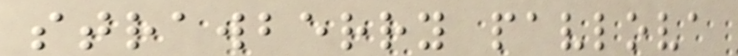strawberry pavlova
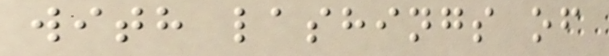with lashings of
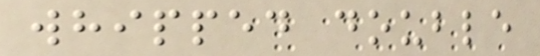whipped double
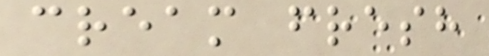cream fresh
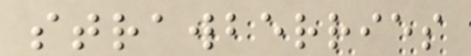strawberries
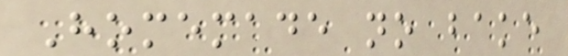Homemade no bake
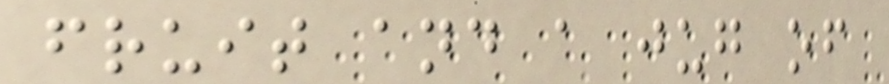fruit and a jug of
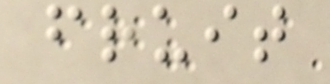fruit
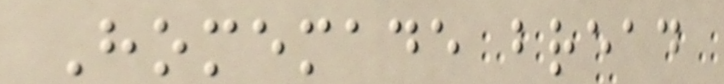Homemade bread
